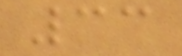33
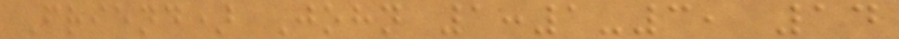Friend) John 1:1-3, 14
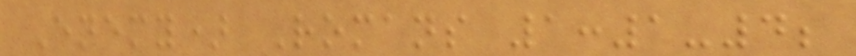Enemy) Romans 1:1-4;
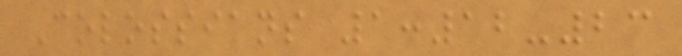Colossians 1:12-23
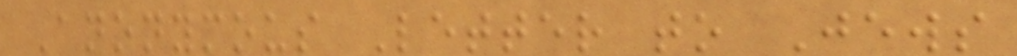Anonymous Letter to Jews
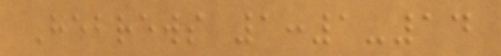Hebrews 1:1-14
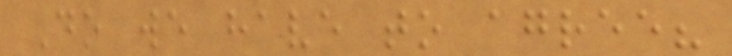Do we have to agree?
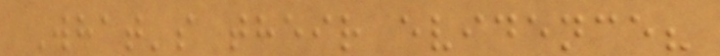What's their evidence?
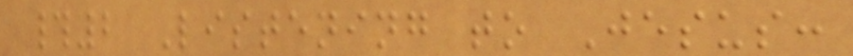#2 Listening to Jesus:
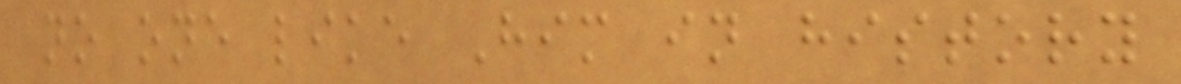no one like Him in history
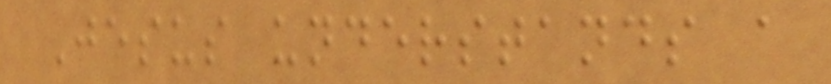Jesus understands a
